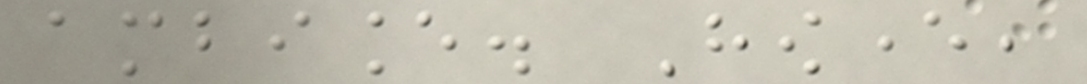ambiance. However,
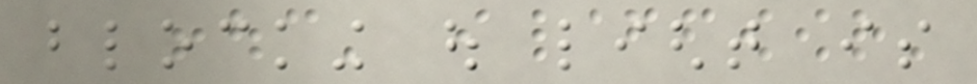blocking out light is
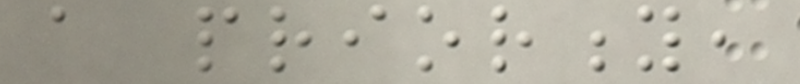a priority,
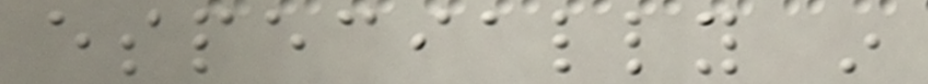especially in
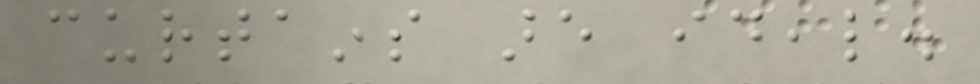curtains are ideal.
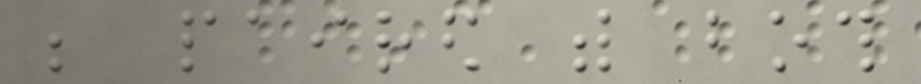be paired with both
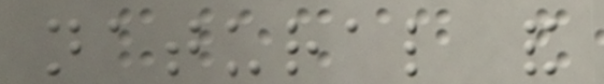natural and
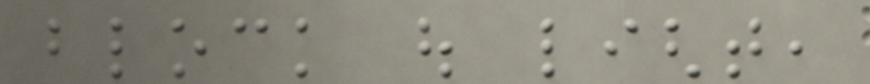block out light,
